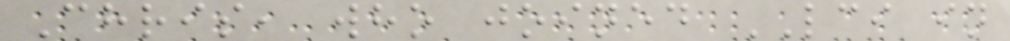Chris, who joined LCI in
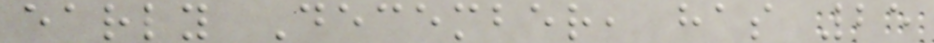early December, has 25
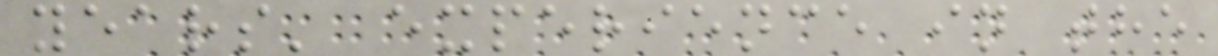years' experience in the
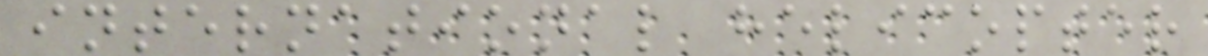international helicopter
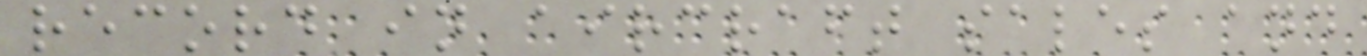record in aircraft sales and
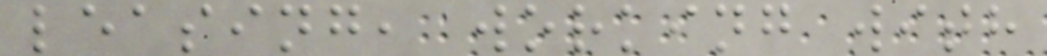leasing, working with
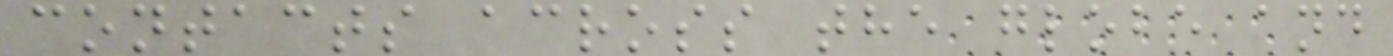contacts across the globe and
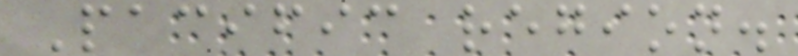Pacific region.
